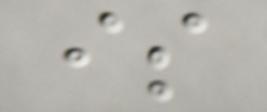is
